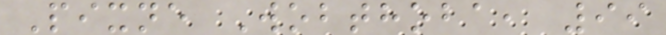Pixne Wobthoba, 99
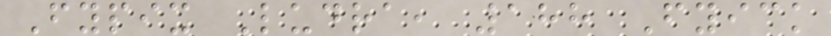Fypix Ludra, 188 Fyick
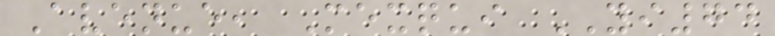Avenue, Mexqui YI74
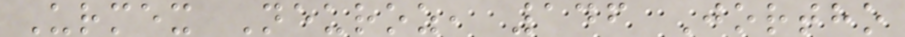Urmex Neuroz, 146 Jortho
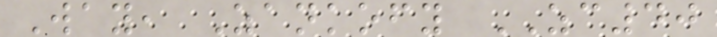Way, Zankofy ZC40
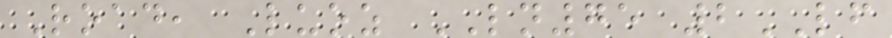Road, Luoz LN75 2LF
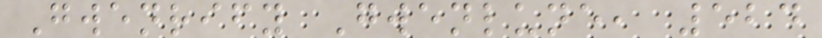Gwenrify Gwenlune, 524
